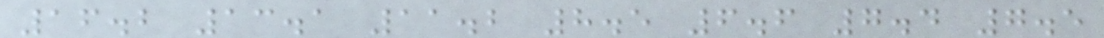16.2 13.1 11.2 8.5 6.6 7.4 7.5
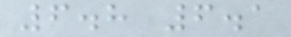6.8 6.1
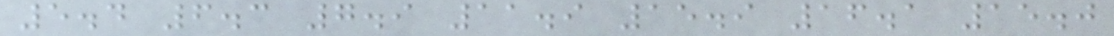5.4 6.3 7.9 11.9 15.9 16.1 15.0
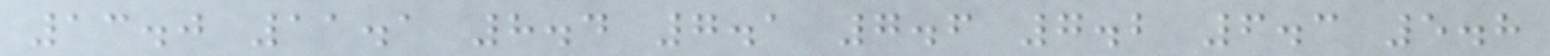13.0 11.1 8.4 7.1 7.6 7.2 6.3 5.8
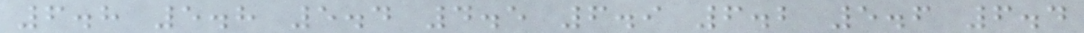6.8 5.8 5.4 4.5 6.9 6.2 5.6 6.4
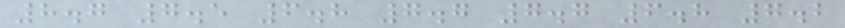8.7 7.5 6.8 7.7 7.7 6.8 7.2
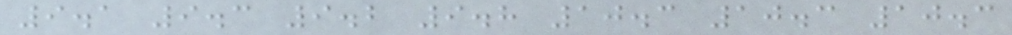9.1 9.3 9.2 9.8 10.3 10.3 10.3
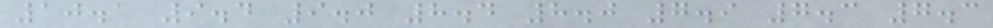10.1 9.4 9.0 8.4 8.0 7.9 7.3 7.3
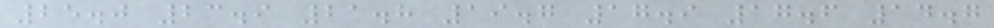25.0 23.9 21.8 19.7 17.9 17.6 14.7
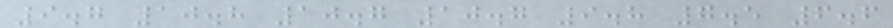9.7 10.8 10.7 10.7 9.8 7.5 6.6
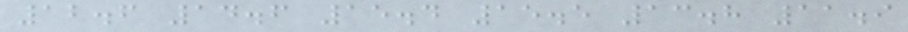12.6 14.6 15.4 15.5 13.8 11.9
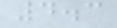4.3
